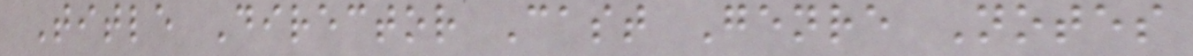Title Director Cast Genre Notes
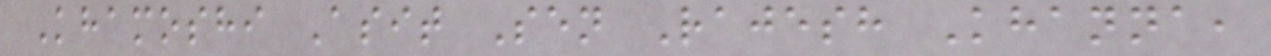Khamoshi Asit Sen Rajesh Khanna,
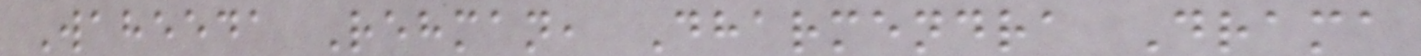Waheeda Rehman, Dharmendra Drama
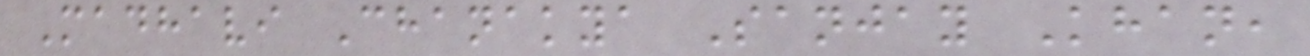Madhavi Chanakya Sanjay Khan,
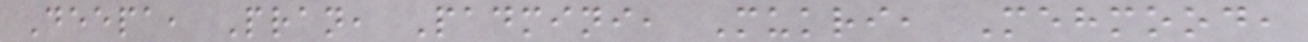Deepa, Pran, Padmini, Mukri, Mehmood,
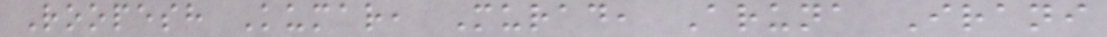Roopesh Kumar, Murad, Aruna Irani
